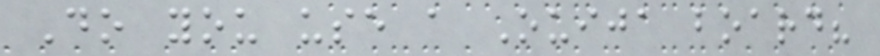Do you use a Ouija board?
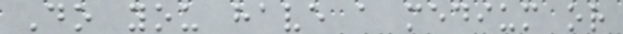Do you have a medium or
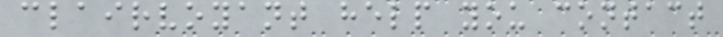clairvoyant help you contact
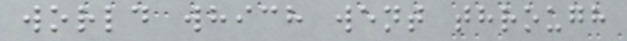world which went through
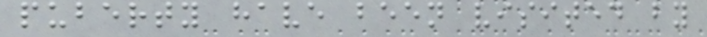puberty have been visited by
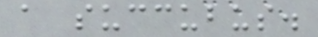a succubus.
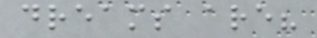dreams are?
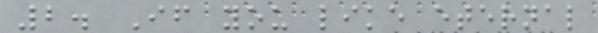2. If you like eternal
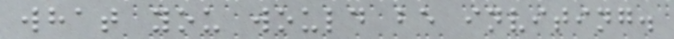what you would be inviting.
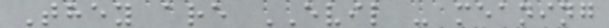They are EVIL - meaning
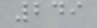249
